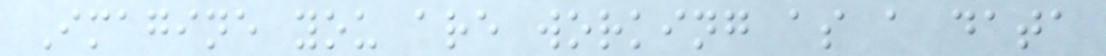Imagine you are working as a data
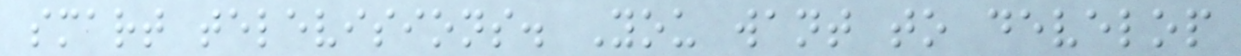smart televisions. You want to develop
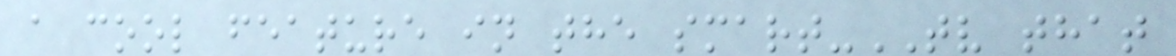a cool feature in the smart-TV that
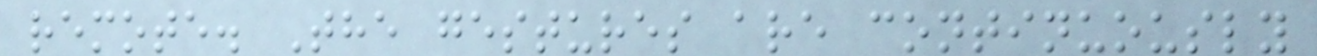remote. The gestures are continuously
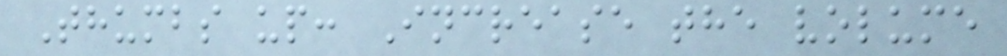Thumbs up: Increase the volume
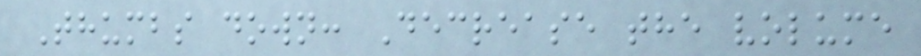Thumbs down: Decrease the volume
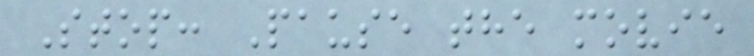Stop: Pause the movie
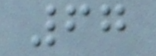67
